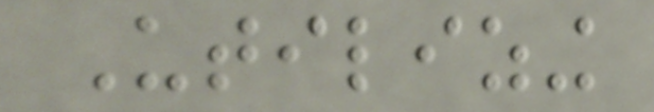Utilizing
